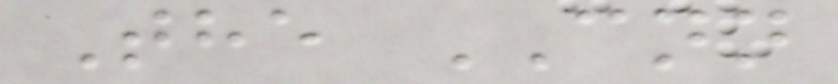The CNN
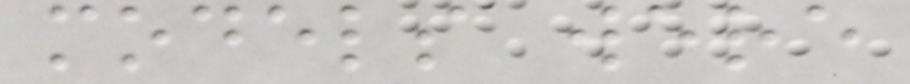models were
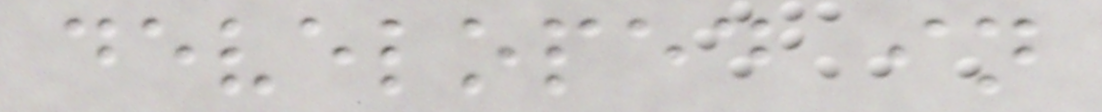developed in
